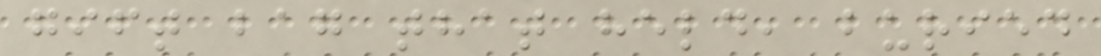gift bag that held, buried
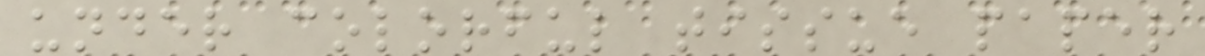under colorful tissue paper
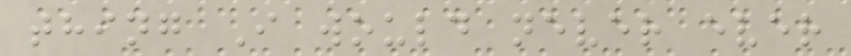thing I would never ever
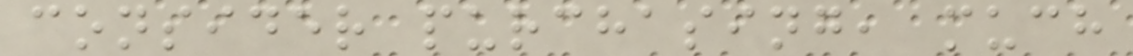consider purchasing, much
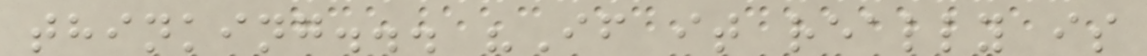thinking... "If it really is
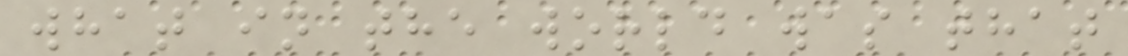what in the world was that
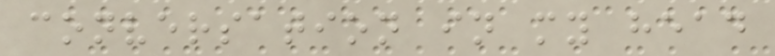conversation in my head
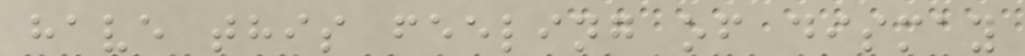have this feeling of dismay
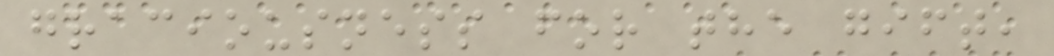graciousness for the gift,
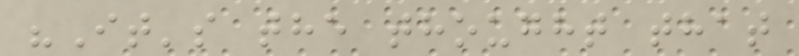"It's the thought that
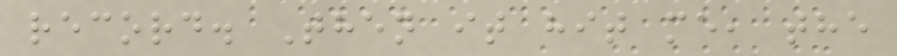record. Then it hit me, the
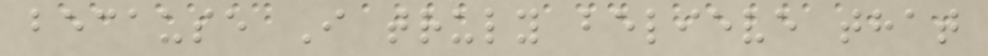because I truly believe that
